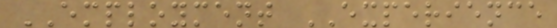EMPLOYMENT EXPERIENCE
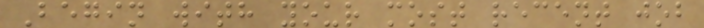Begin with your most recent job
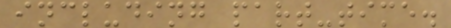including part-time.
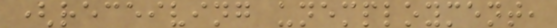(receiving unemployment,
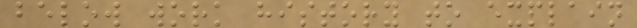below work history to explain
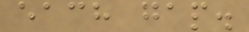each gap.
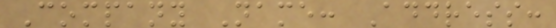Company Name: Address:
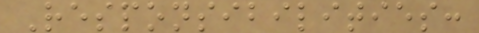Responsibilities:
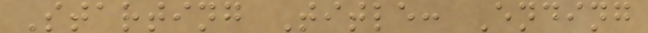Starting Title: Ending
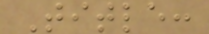Title:
